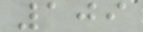109
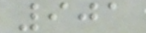901
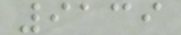9139
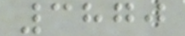3870
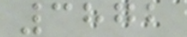3872
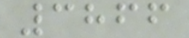3866
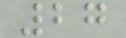27
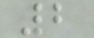2
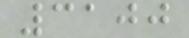3100
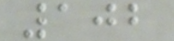102
